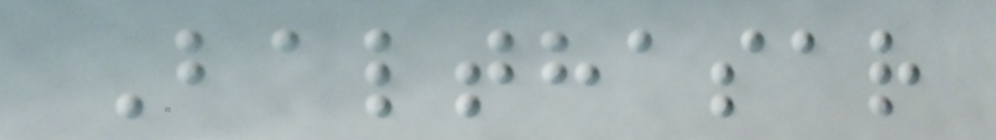Balthasar
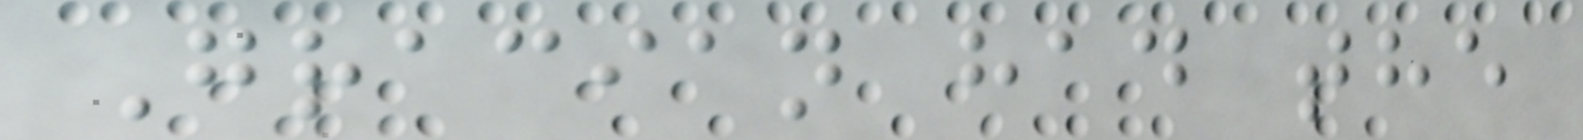Gracian had the
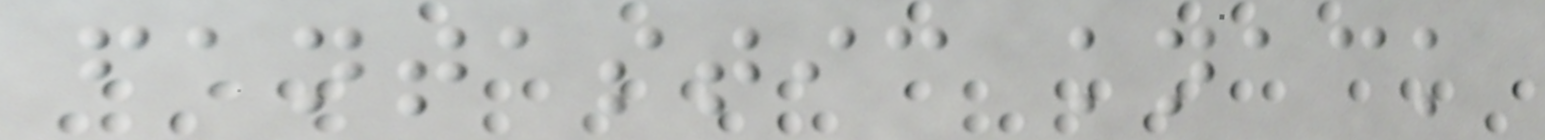fantastic knack
